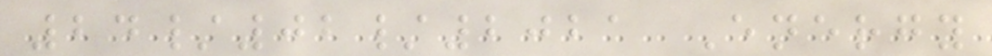24/02/2021 Energy
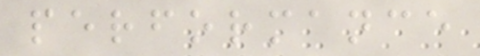performance
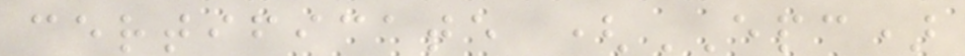certificate (EPC)
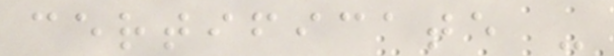certificate -
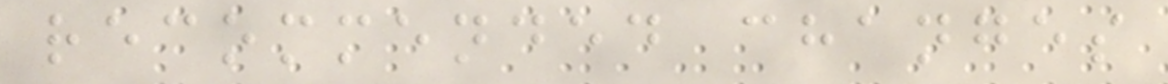recommended changes
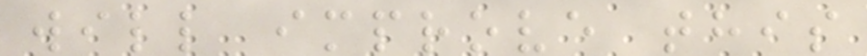will improve this
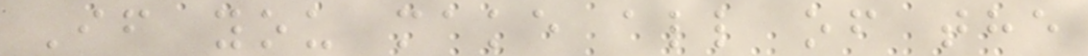If you make all of the
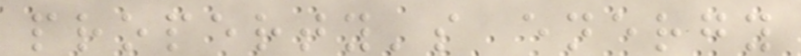property's energy
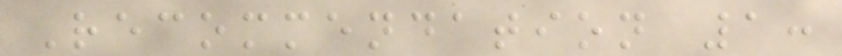Recommendation 1:
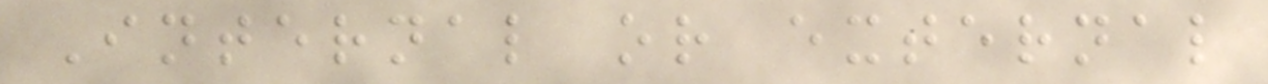Internal or external
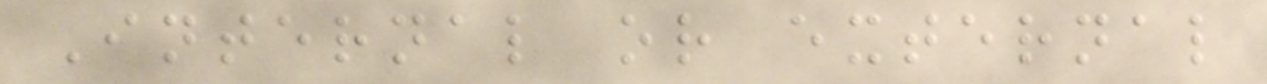Internal or external
